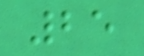25
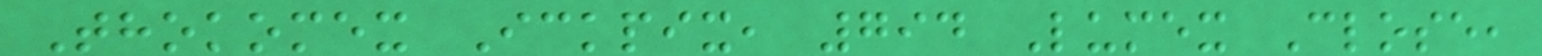Thokomex Ickpix, 794 Lumex Close,
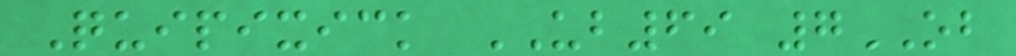Quipixick UB69 7OB
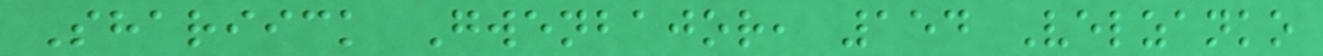Shariick Gwenbajor, 154 Velzanko
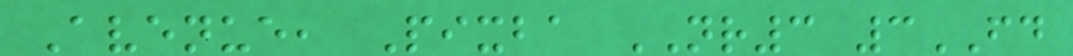Avenue, Pixba NR3 3FD
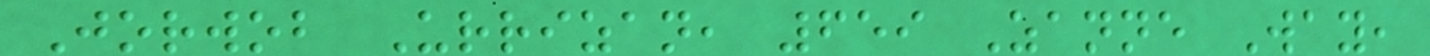Jorwob Urrizan, 659 Zanne Way,
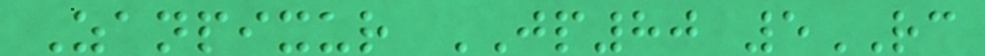Zanpixur JP80 5RC
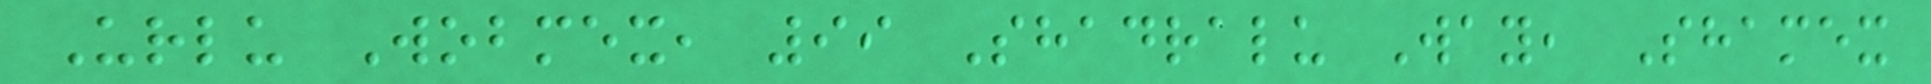Urlu Wobmex, 99 Shadralu Way, Shamex
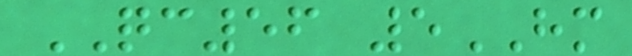QC56 5HM
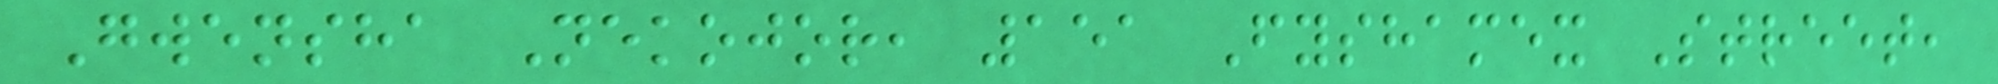Gwensha Nekojor, 151 Fyshamex Street,
